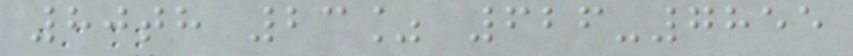80th 23% 626-7855
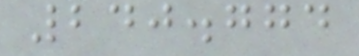240.774
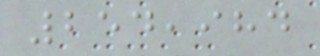254,984
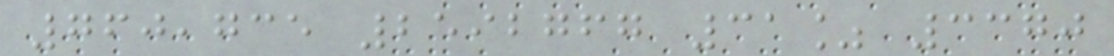760,735 2592767 31% 3370
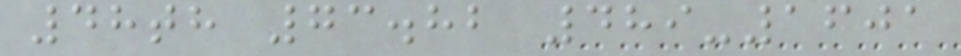48th 73.82 489-1601
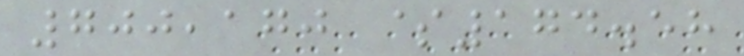700,170 $174.58
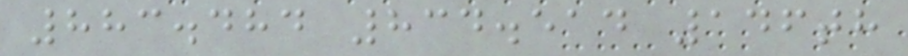883.484 834.514 146th
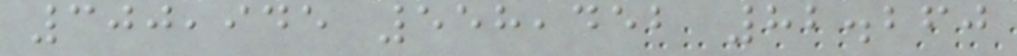300,945 558,452 82.260
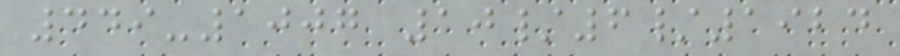449-1007 10/6/1924
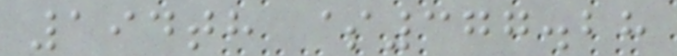194th $377.28
